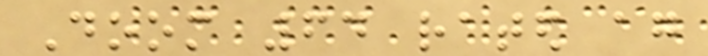Doom 64 rated again
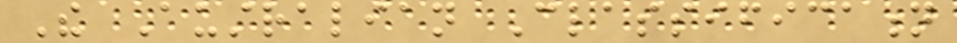The Australian Classification
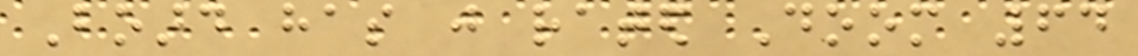Board has just rated Doom 64
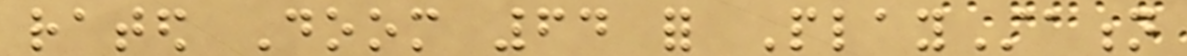rated Doom 64 for PlayStation
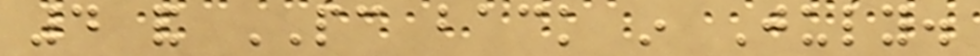4 and PC back in July.
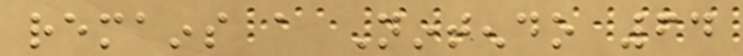remains a Nintendo 64
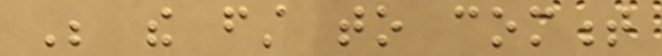Be the first to comment
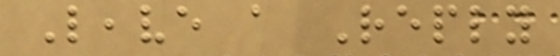Leave a Reply
